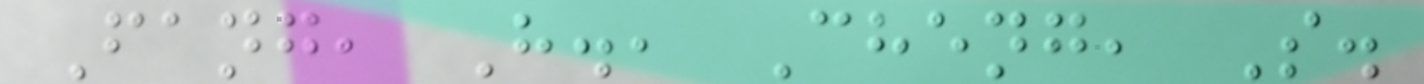Fang, H., Cheng, S.
